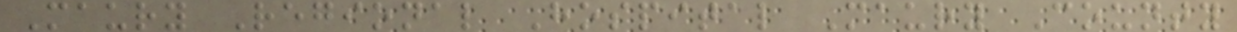Maury Regional Hospital Maury County
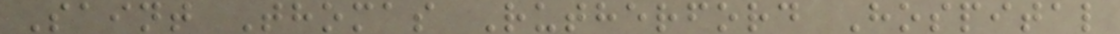Saint Thomas Rutherford Hospital
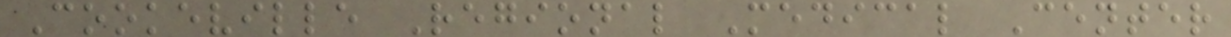Cookeville Regional Medical Center
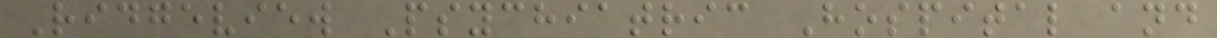Ridgeview Psychiatric Hospital and
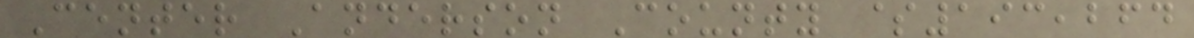Center Anderson County $193,264
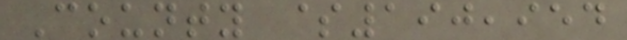County $190,954
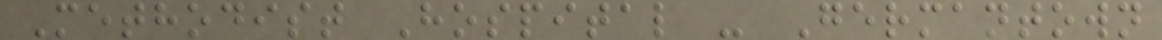Methodist Hospital - Germantown
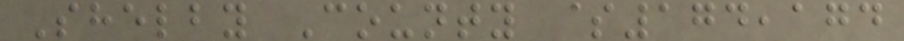Shelby County $174,174
